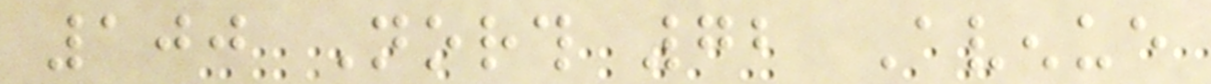100 North 72 Avenue
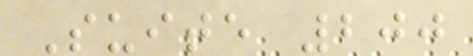Suite 200
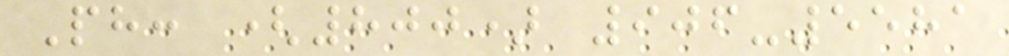Ph: (800) 906-5581
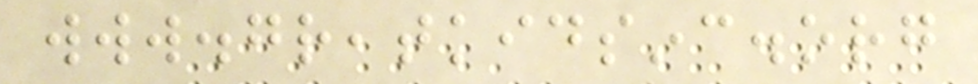www.greatkidsinc.org
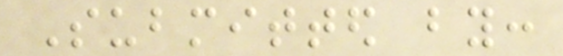Submitted by:
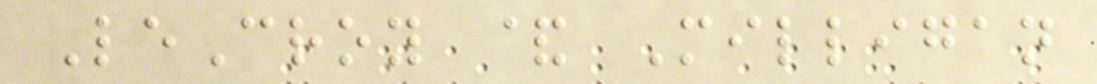LeCroy & Milligan
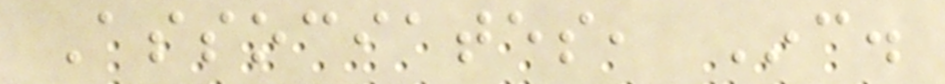Associates, Inc.
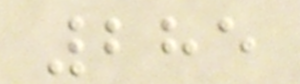285
